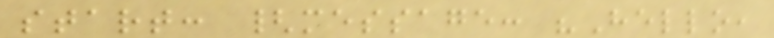start: {message: "Hello,
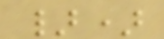})
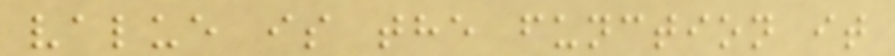value is the function it
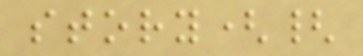story({
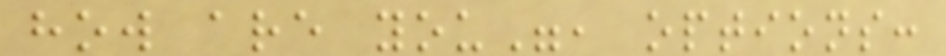how are you", options:
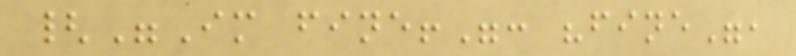{"Im fine!": "fine",
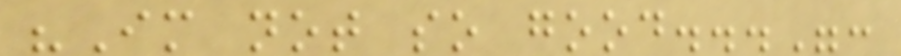"Im not so good...":
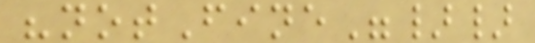"notFine"}}
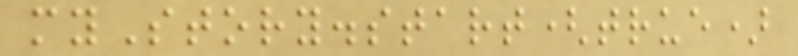myStory.start(true)
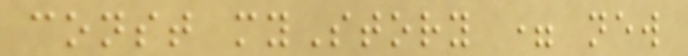const myStory = new
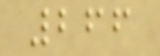266
